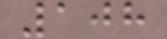108
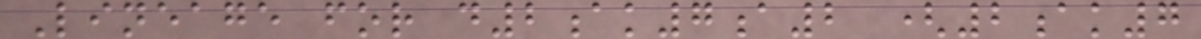Lineage for d2ak7a2 (2ak7
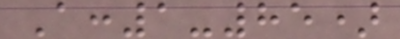A:1-85)
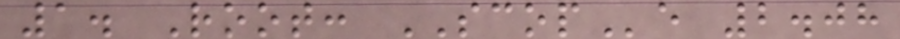1. Root: SCOPe 2.08
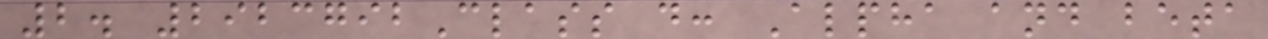2. 2923792Class d: Alpha and beta
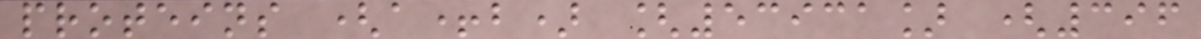proteins (a+b) [53931] (396
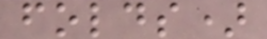folds)
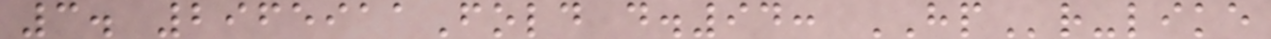3. 2965911Fold d.94: HPr-like
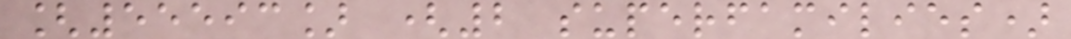[55593] (2 superfamilies)
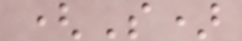(S)
